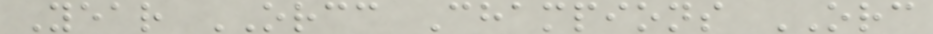Year ORCC Champions ORC
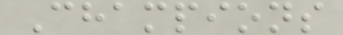Champions
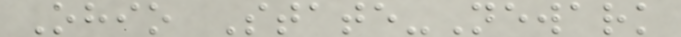Ohio State-Newark
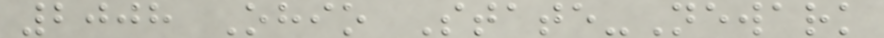2008 Ohio State-Newark
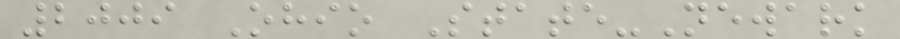2009 Ohio State-Newark
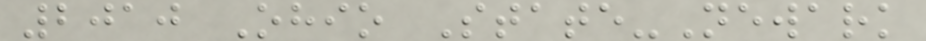2010 Ohio State-Newark
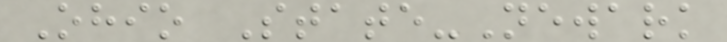Ohio State-Newark
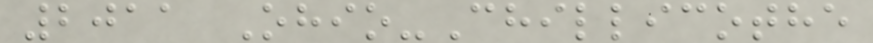2011 Ohio-Chillicothe
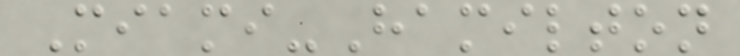Miami-Hamilton
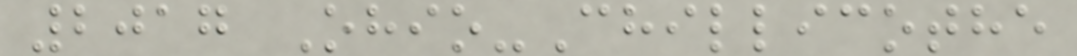2017 Ohio-Chillicothe
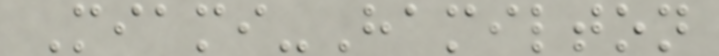Miami-Hamilton
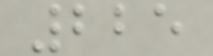225
